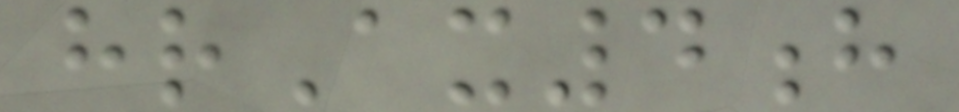hrAx4h
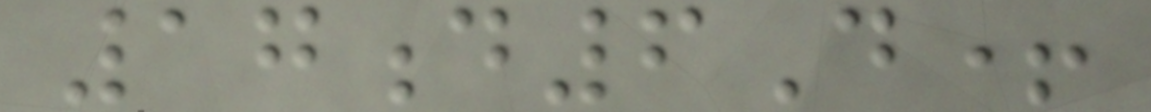17d6D+
